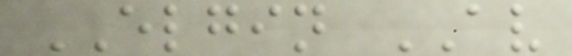ELGIN AV
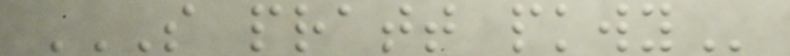S PRATT PKWY
